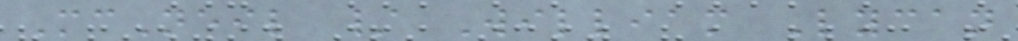McNeil / William Lycan
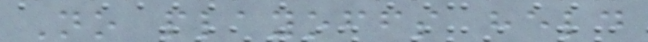No playoffs held
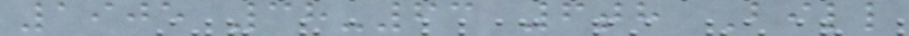1905 38-63 6th Bill
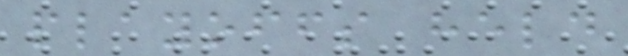playoffs held
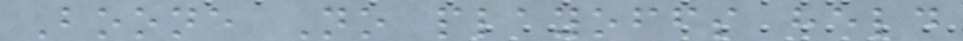Boone No playoffs held
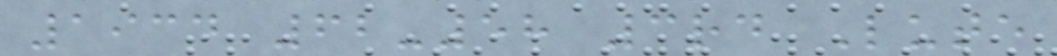1934 62-58 3rd Lute
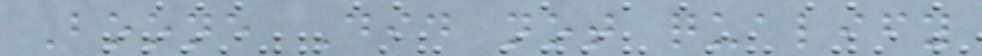Boone Did not qualify
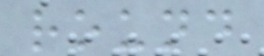round
